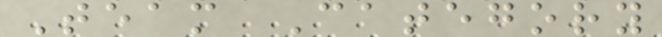Team Category
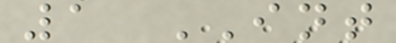1 INT
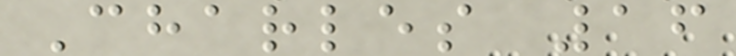Charles 16
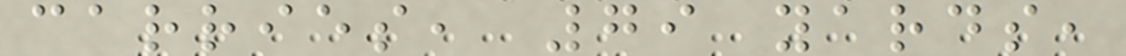carries, 79 yards,
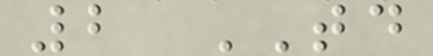2 TD
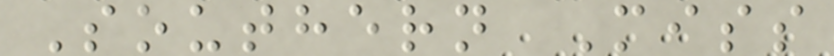Southern Miss
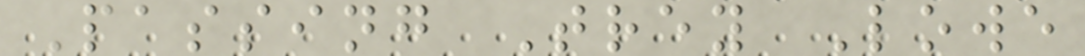Passing Trey Lowe
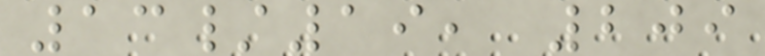13/19, 209
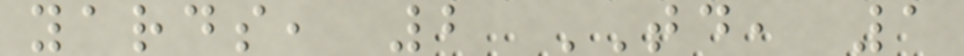yards, 2 TD, 1
